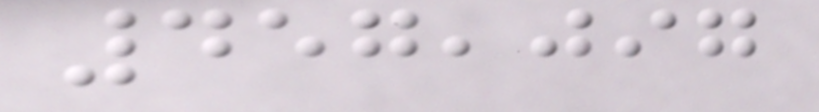457,097
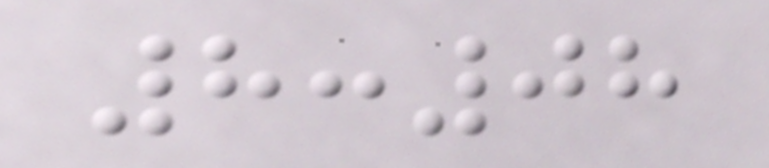8:08
